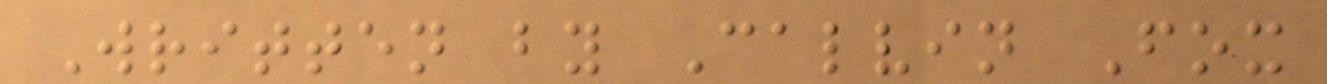Written by Calvin Fox
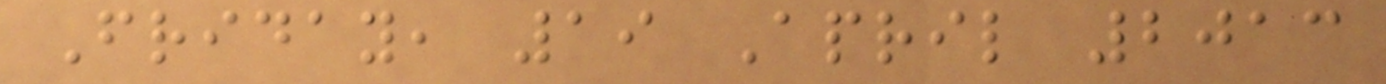Friday, 19 April 2013
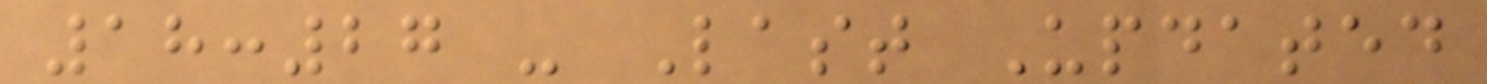18:27 - Last Updated
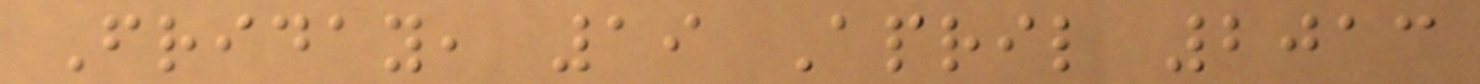Friday, 19 April 2013
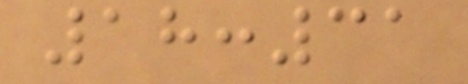18:31
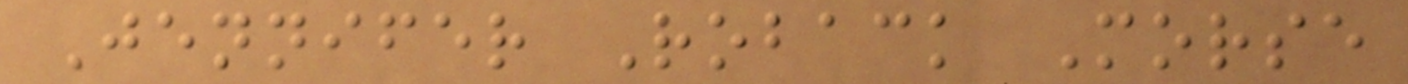Jennifer Roback Morse
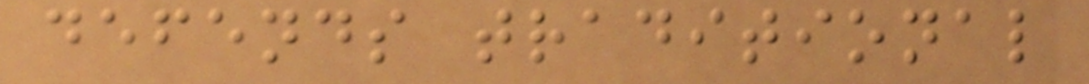defends traditional
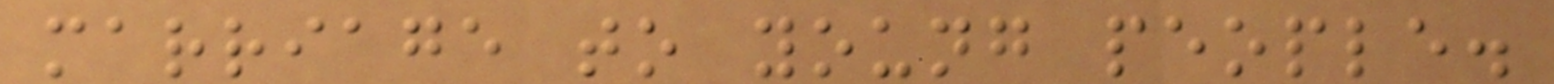marriage to young people.
